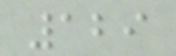129
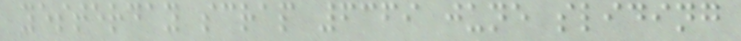yesterday scrap 6369 june sliding
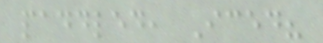paddled, Iced?
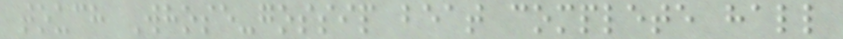touch Whose-gossip beat complete hall
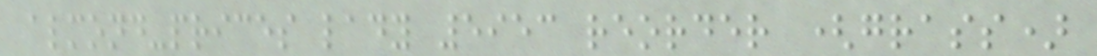almond-prices lady 5953 reorder (grass)
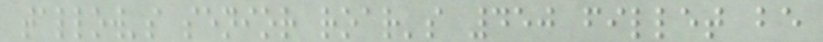tallow's senior roar's 450 fillet be
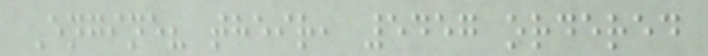Engine? their, 5457 ordered
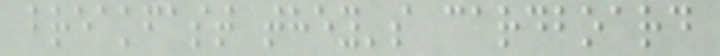breakfast they's cardboard
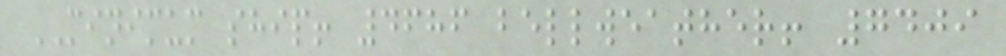MINIMUM ship! 4686 bellweather! 7409
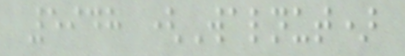5948 (Walnut)
